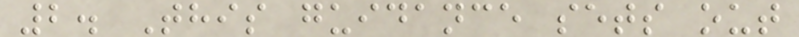2. This guidance sets out
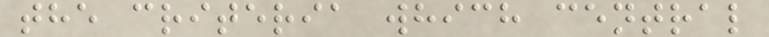the criteria which central
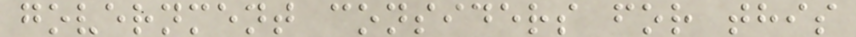government considers for this
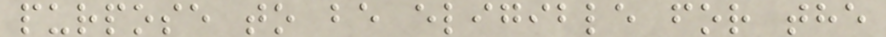purpose to be eligible for the
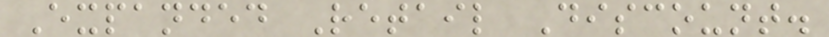Expanded Retail Discount.
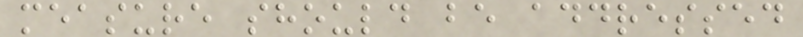measure should be addressed
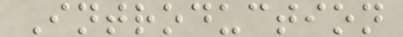Introduction
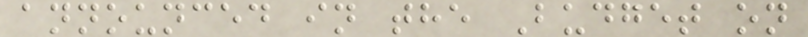announced in the Budget on
